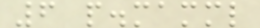6 p.mamml
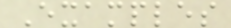Examples
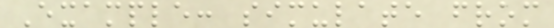Example: simulate from
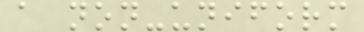a non-uniform
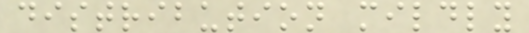distribution mildly
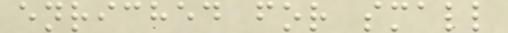enriched for small
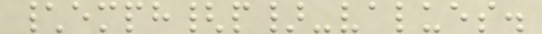\emph{p}-values.
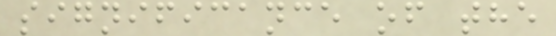significance of the
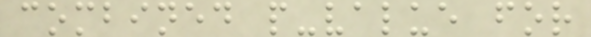combined p-value for
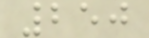250
